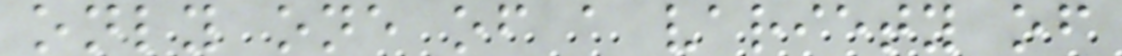only one of a variety of
